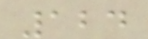124
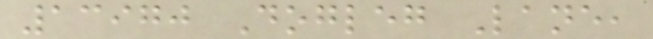13970 Dogleg Lane,
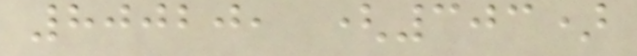80020, (303)
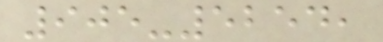905-5254,
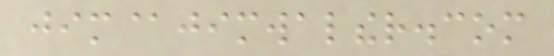jim@jimwalther.com
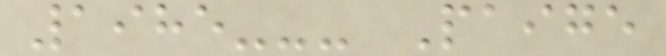1985--- Paige
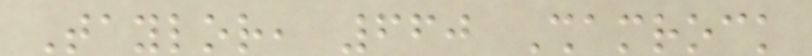Taylor, 660 Shamrock
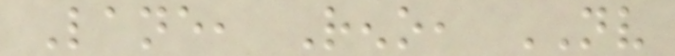Lane, Reno, NV
